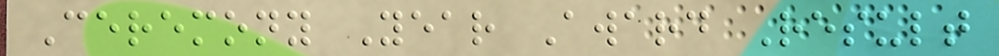Ceremony Year Award Result
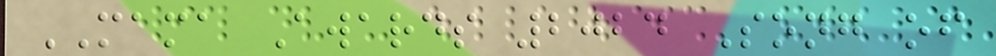MAMA Awards 2024 Song of
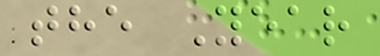the Year
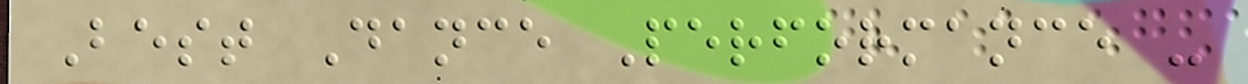Best Dance Performance -
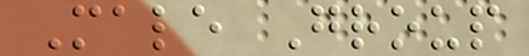Male Group
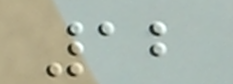12
